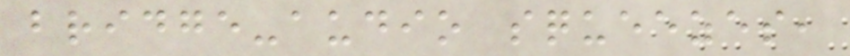bridge-audio squeezes,
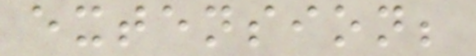extension;
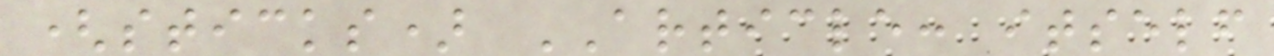(sticks) ARTICLE: itself
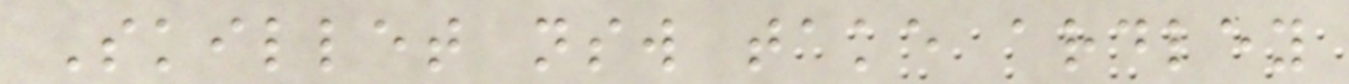Skillet nsw take ardley
